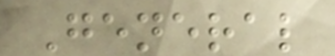General
